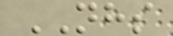NHS
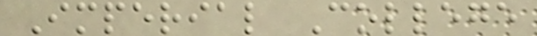Imperial College
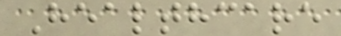Healthcare
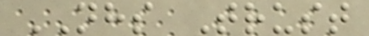NHS Trust
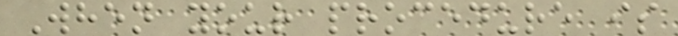When your procedure is
